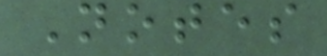Notes
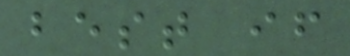best if
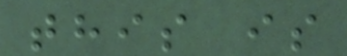this is
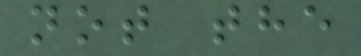not the
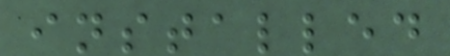installed
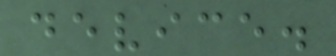device.
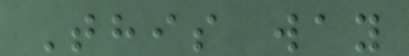This way
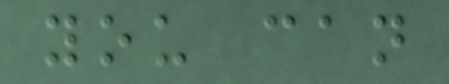you can
